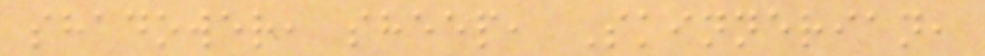shadower, sheep, Skinnerian,
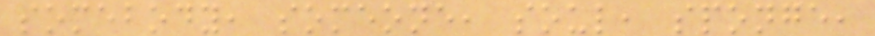somebody, someone, soul, sponge,
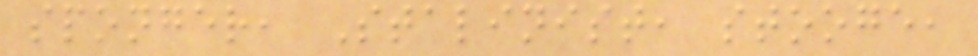sponger, Stalinist, stooge,
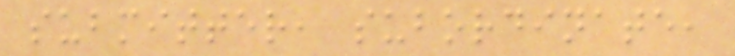submitter, subordinate,
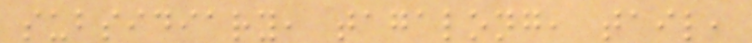subsidiary, tagalong, tail,
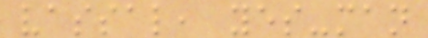vassal, yes-man
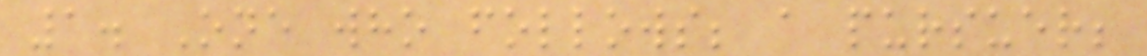1. One who follows; a pursuer;
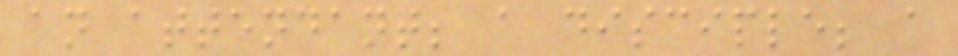an attendant; a disciple; a
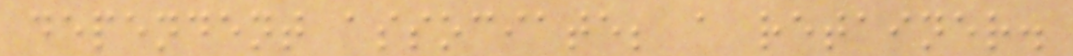dependent associate; a retainer.
